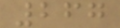267
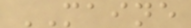MAINE
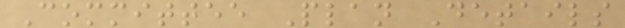Committee Plan Details
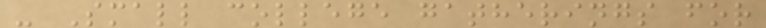- Small college gatherings for
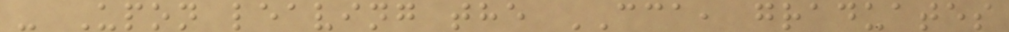- Upon leaving the CCA, graduates
